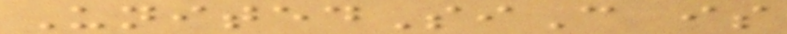UnitedSiC is
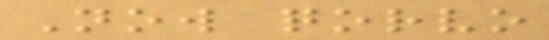Now qorvo
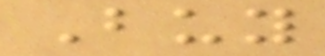Buy
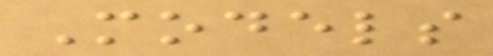Models
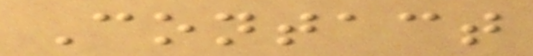Contact
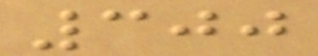300
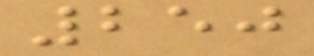250
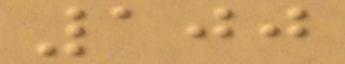100
